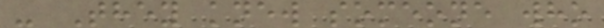- They knew someone who
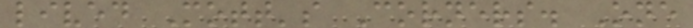lived Mott's Corners. One
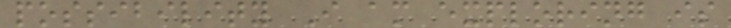possibility I am exploring is
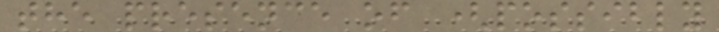the presence of (possibly
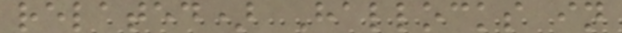related) Hallocks in
